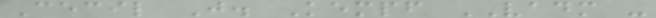Cecil J. Kempf VADM -
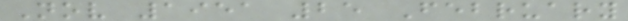Nov 1951 25 February
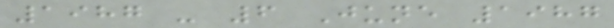1987 - 6 June 1987
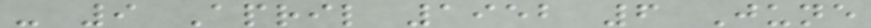- 9 April 1952 6 June
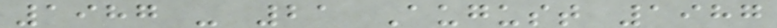1987 - 21 August 1987
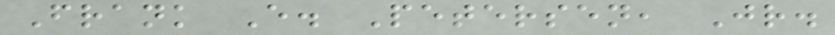Frank E. Petersen, Jr.
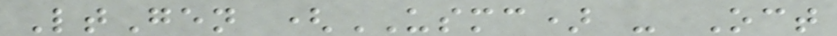LtGen (USMC) - Oct
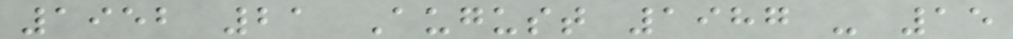1952 21 August 1987 - 15
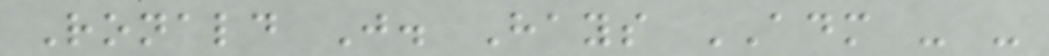Ronald J. Hays ADM - -
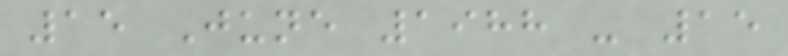15 June 1988 - 15
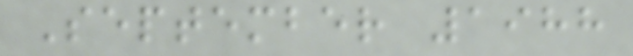September 1988
